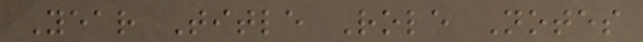Year Title Role Notes
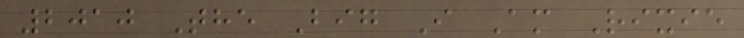2010 The Big I Am Rixie
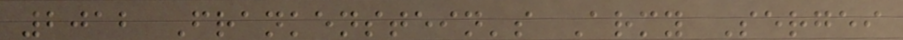2012 Frankenstein's Army Sergei
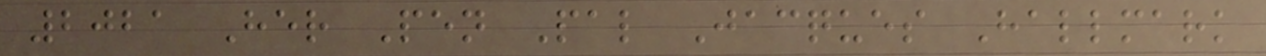2021 Her Pen Pal Jacques Hallmark
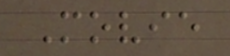Movie
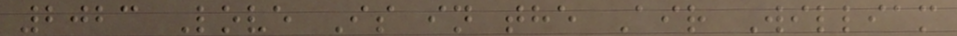2023 Love Is in the Air William
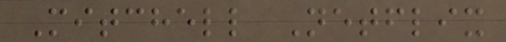Mitchell Netflix
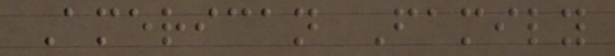American Family
